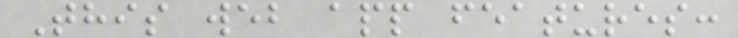This web app features:
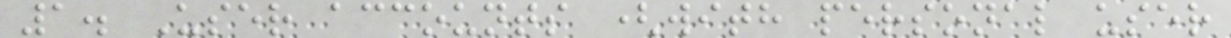1. User accounts (with personal user
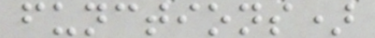functions)
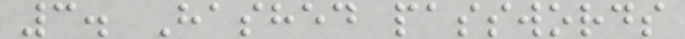3. Hashed passwords
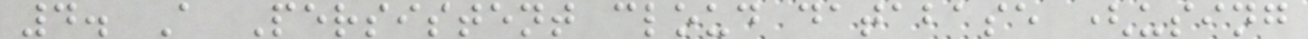4. A Persistent cloud database (using
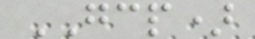GCP)
